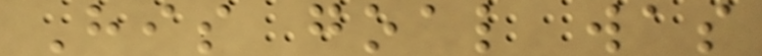His goal was
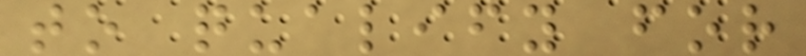to qualify for
